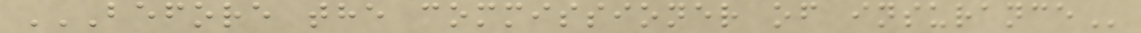BEFORE THE COMMISSIONER OF INSURANCE
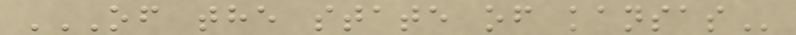OF THE STATE OF KANSAS
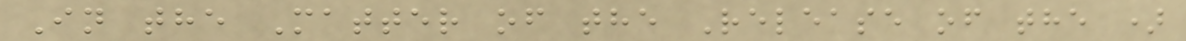In the Matter of the Release of the )
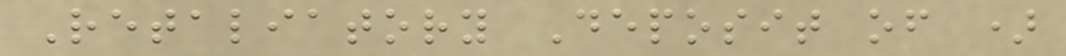Retaliatory Deposit of )
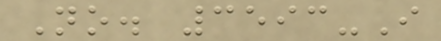No. 3593-I
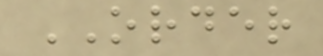ORDER
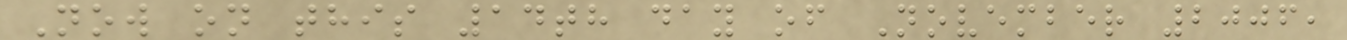Now on this 14th day of November 2006,
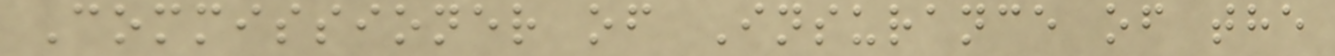Commissioner of Insurance of the
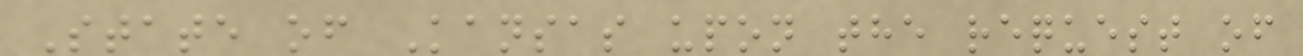State of Kansas upon the request of
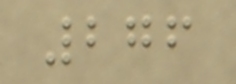276
